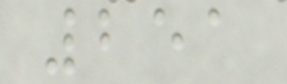251
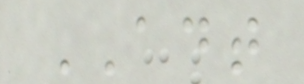ADT
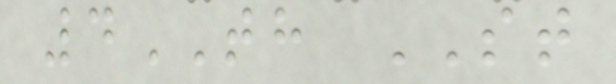4TH ST
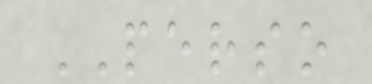PERSO
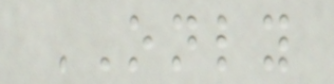ONLY
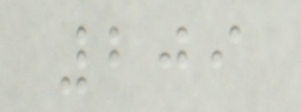209
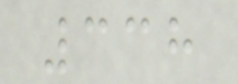338
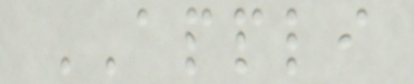APPLI
